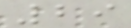29
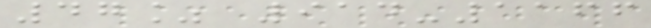47% 914-1166
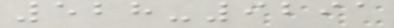528-9291
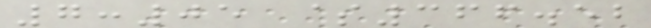7:05 $366.52
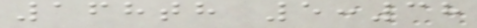168th 5:38
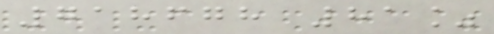718678 81%
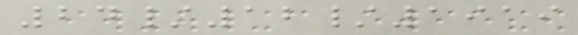24/12/1919
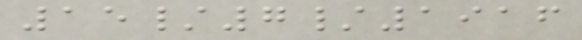15/7/1916
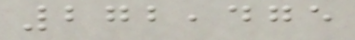272,475
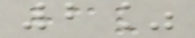2%
